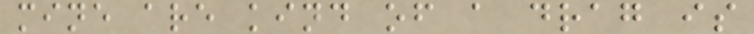mine are kind of a drag is
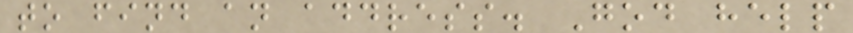to find an address. God help
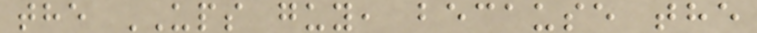the UPS guy, because the
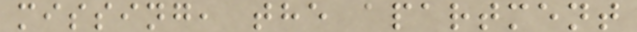missing, the apartment
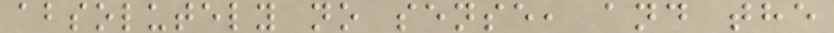absolutely no sense, and the
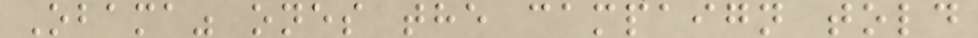Obama" ones the campaign told
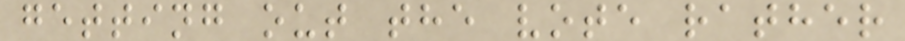getting out the vote rather
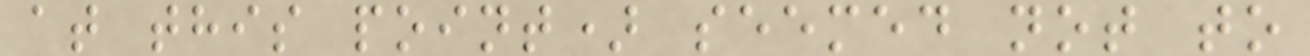at this point) seemed not to
